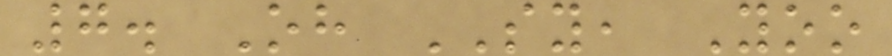7. Oh SY, Yoo
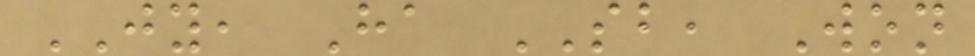JY, Ha SB, Won
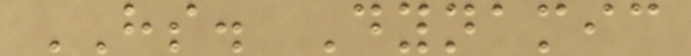HS. Dynamic
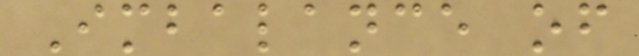Imbalance of
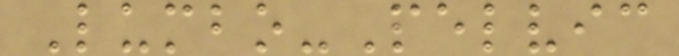Lumbo-Pelvic
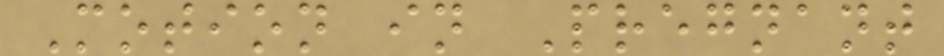Motion in Pregnant
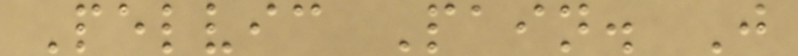Pelvic Pain. J
